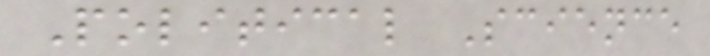Political Science
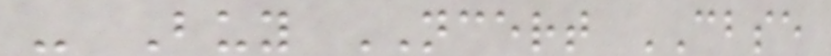- Buy NCERT CBSE
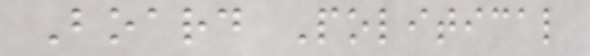Board Political
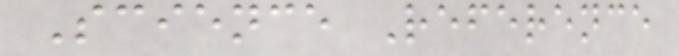Science Reference
